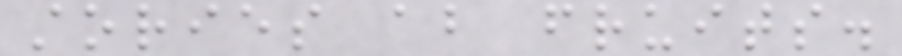stories about fruits.
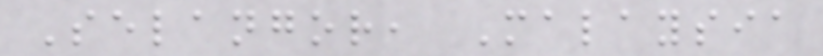Selangor, Malaysia
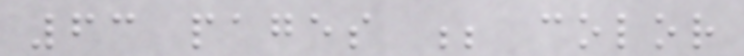63 pages ; color
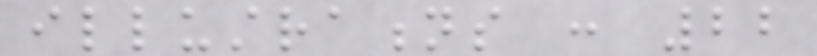illustrations : 22
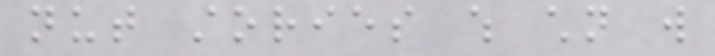nut stories which children will
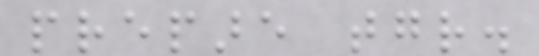prepare together.
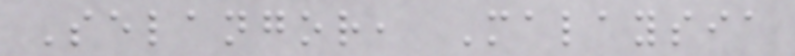Selangor, Malaysia
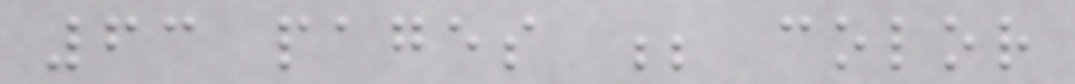63 pages ; color
